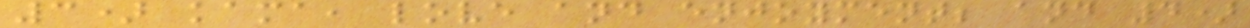3) kama, love and enjoyment; and 4)
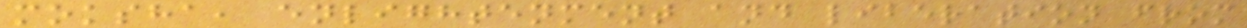moksha, enlightenment and liberation from
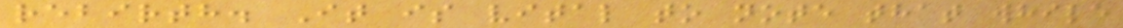rebirth. It is vital to note that while
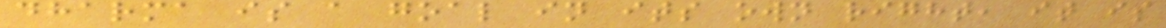dharma is a goal in its own right, it is
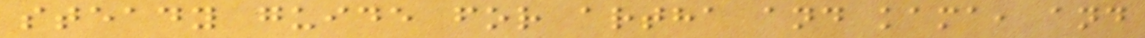steady guide for artha and kama, and
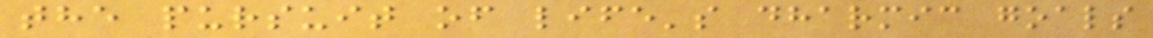the pursuit of life's dharmic goals
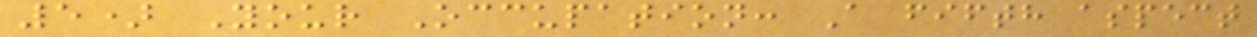5) Your Occupation: A fifth aspect
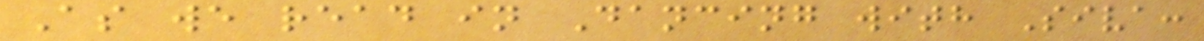As we read in Dancing with Siva:
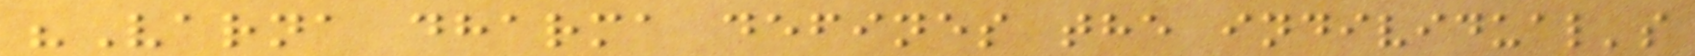"Varna dharma defines the individual's
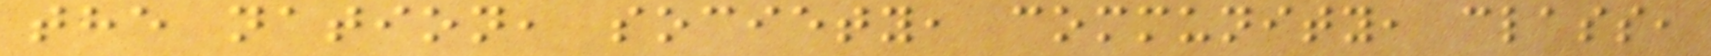the nation, society, community, class,
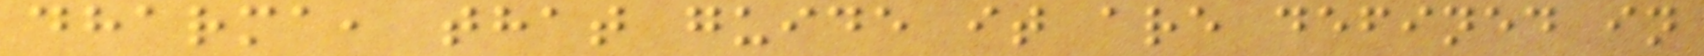dharma, that guide it are defined in
